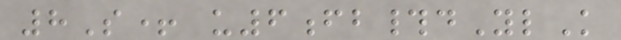8S+ u6fb#dYlK
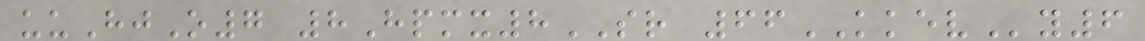uuHjO7 8Hpmx8SR 66KKEVy6
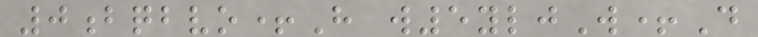0bqbvo+H w5yljW+D
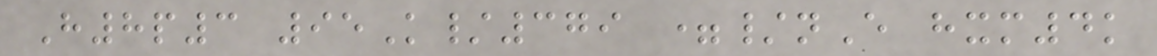H8p3 95K/379 =/nE hxm4k
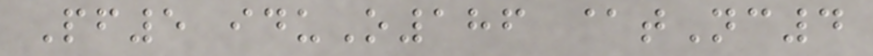Pf5 iduO186 @tNc4
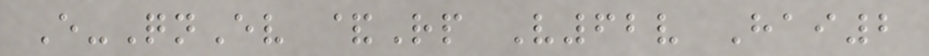E-QnEv &Rp V62v Hai2
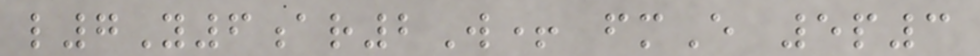l7Y6ar2W+ fmE 5p3
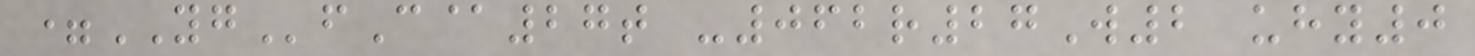=YGfC@27t -062r27W2 uhy0
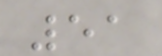51
